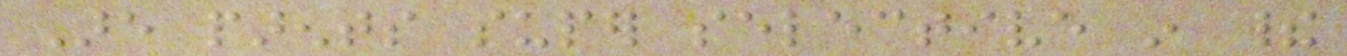Are parents super selective in their
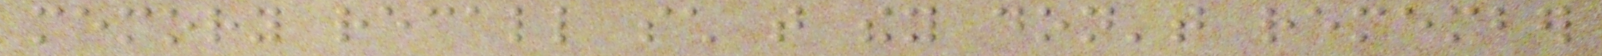memory recall such that they don't remember
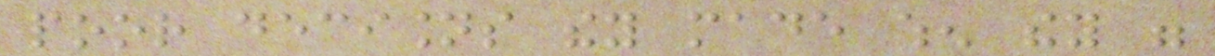poor decisions they made when they were
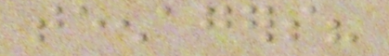teenagers?
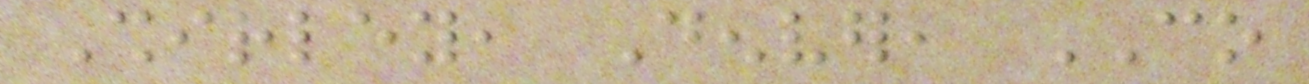Shirley, Denver, CO
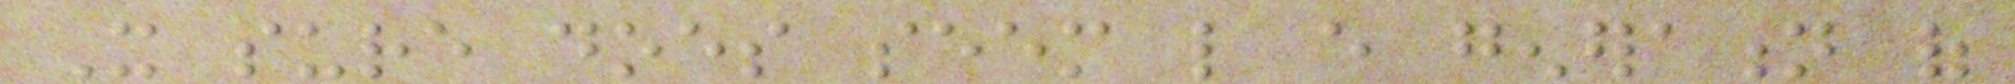It sure does seem like every generation of
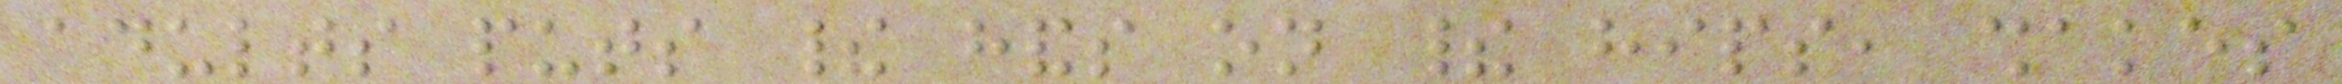adults puts their hands on their hips, shakes
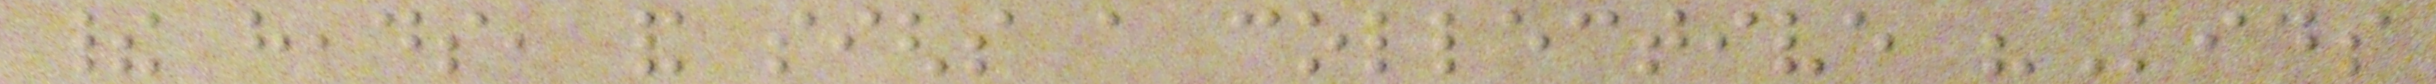their heads, and sighs a collective "Kids
